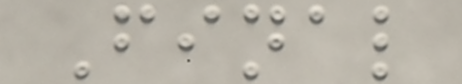Final
